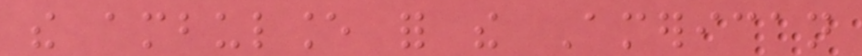the ambulance for the American
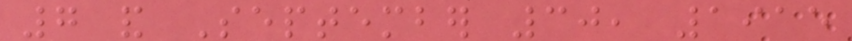7 and September 30, 1915
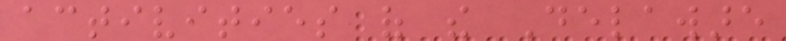activities of the Delaware
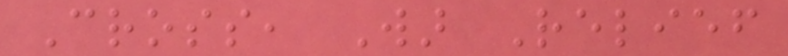Cross, War Relief
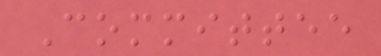Committee
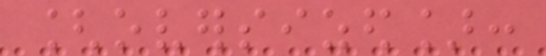[oversized]:
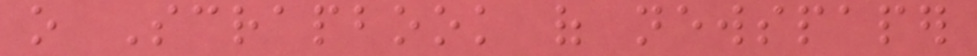o Scrapbook of newspaper
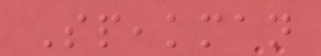Speakman
